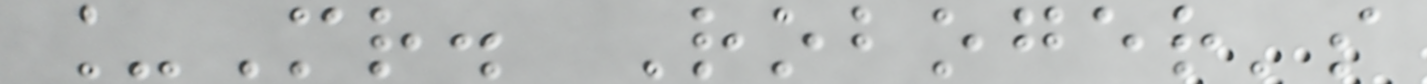_Mr. Roboger's
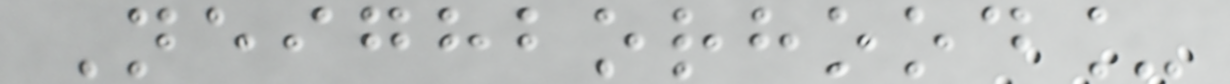Neighborhood_
